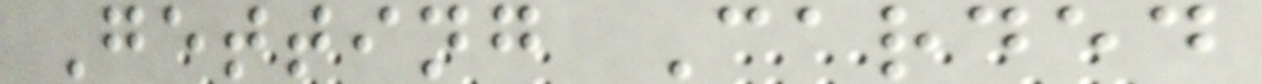Getting Carded
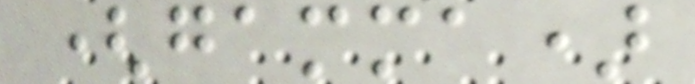(gamma)
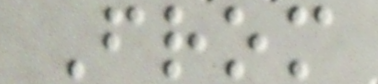From
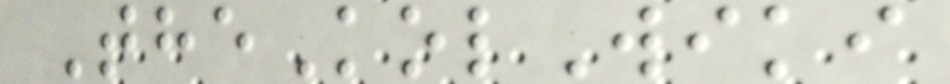TheKolWiki
